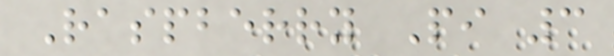Raspberry Pi 3
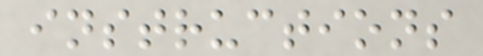instructions
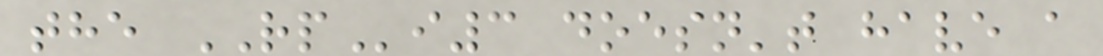the RPi3 doesn't have a
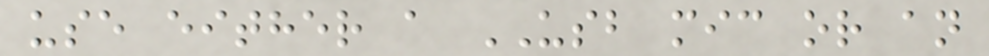use either a USB mic or an
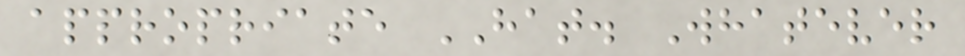appropriate HAT. Whatever
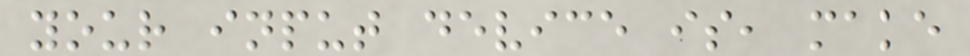your input device is, make
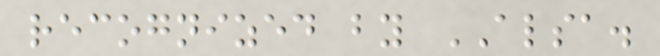recognized by ALSA.
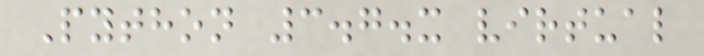Python 3.7.x virtual
